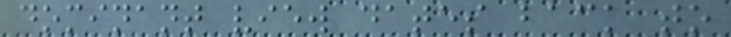dominant view dates back to
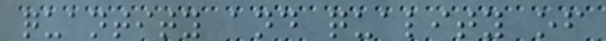quantity and quality of
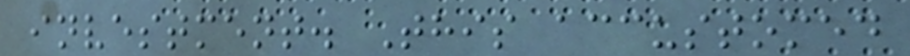investment. This accustomed
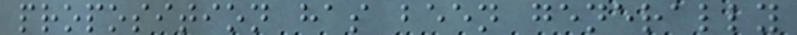proposition has been generally
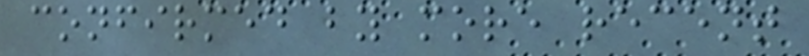confirmed by more recent
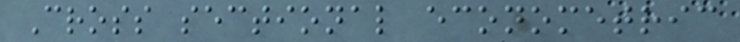Cross sectional econometric
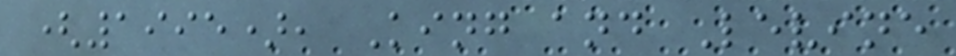(1995), King and Levine
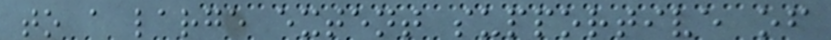to a large extent supportive of
